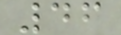46
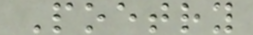Poetry
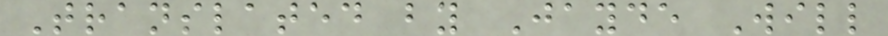Translated by Jayde Will
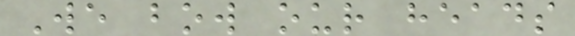We bow our heads
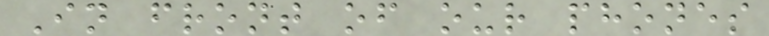In front of our phones
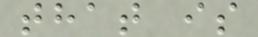that is
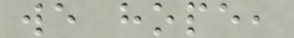we hope,
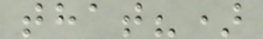that?)
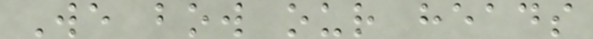We bow our heads
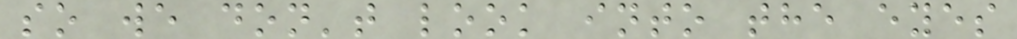so we don't look into the eyes
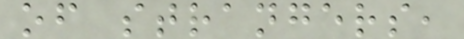of strangers,
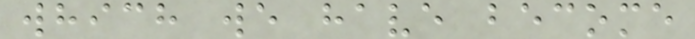which we have become
